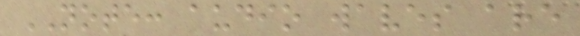NOTE: audio waves are
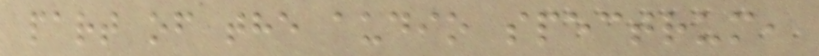part of the audio spectrum,
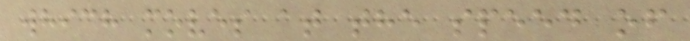which moves at the speed of
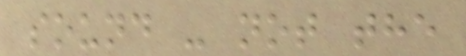sound - not the
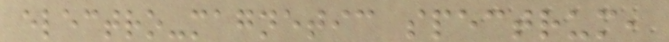electro-magnetic spectrum,
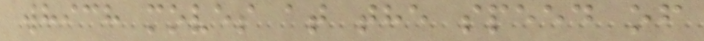which moves at the speed of
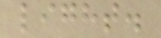light.
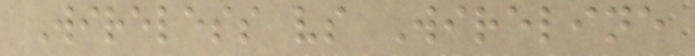Wireless vs Wireline
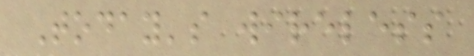Today's wireless
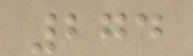274
